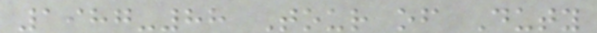1987-88 Tour of Duty
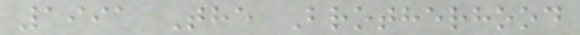1991 The Brotherhood
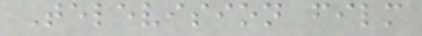Television film
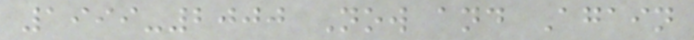1999-2000 Now and Again
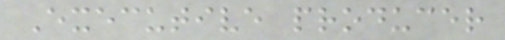Executive producer
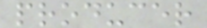producer
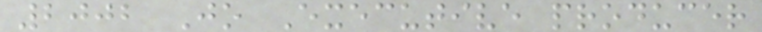2002 Jo Executive producer
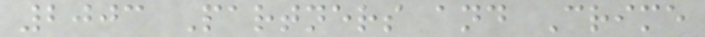2003 Partners and Crime
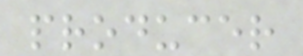producer
